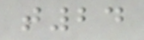t24
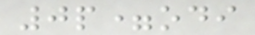0p=odi
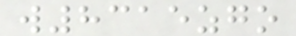w8315zgo
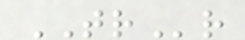TRr
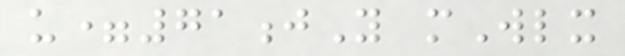u=71jY mWlx
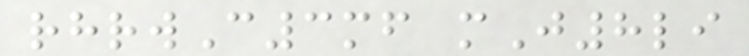rhrwC3mf mJ8li
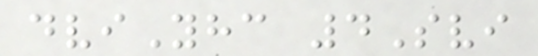dviYhc 4Svi
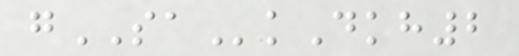gSAkDkh2
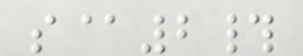s@2#
